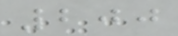200
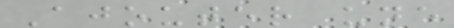Ajouter une
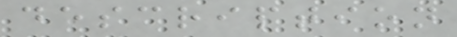description
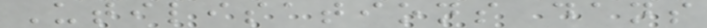Utilisations dans
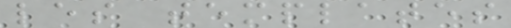les templates
